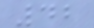42
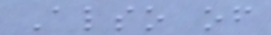Also of
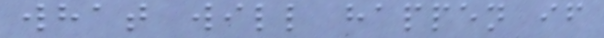what will happen if
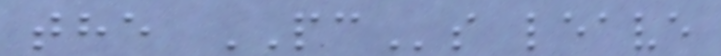the PCs leave
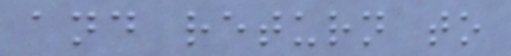and return to
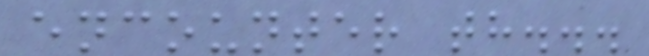encounter th...
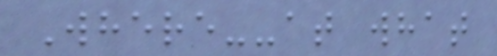Where--at what
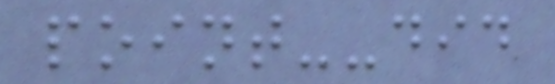point--did
